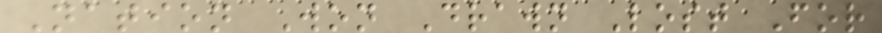Nation Won Drawn Lost For
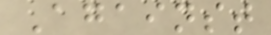Against
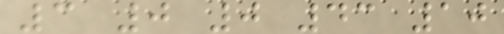3 0 0 43 10
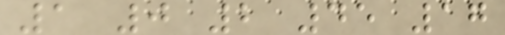1 0 2 45 17
